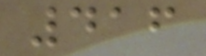416
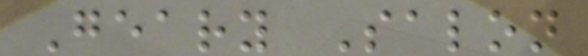Geary Salon
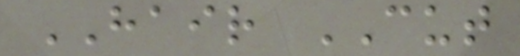HAIR CUT
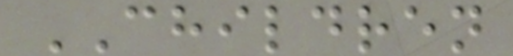CHILDREN
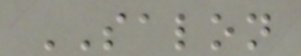SALON
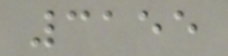3155
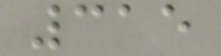315
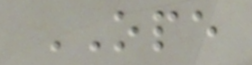OPE
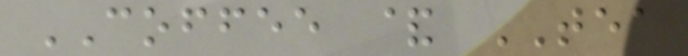COFFEE & TEA
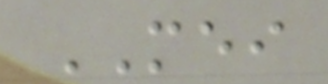MEI
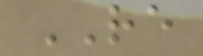RE
